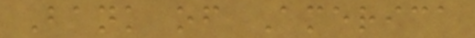Bank of America
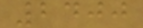2400
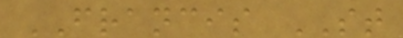FRANCIS ST
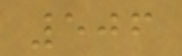506
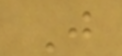J
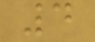4
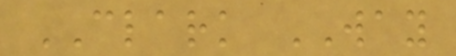CLARK WAY
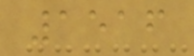1516
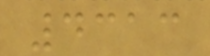4313
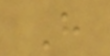H
